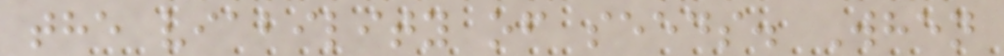the viability of seeds. When
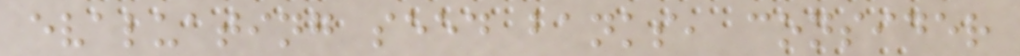evaluating seed banks, consider
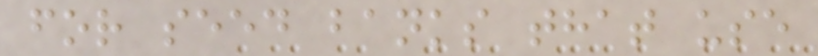for seed banks that use
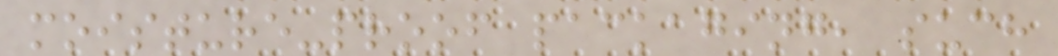moisture-proof packaging, such
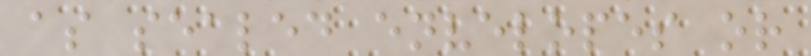as sealed envelopes or
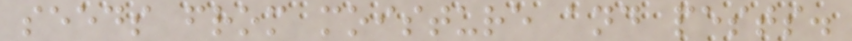seeds from moisture and pests.
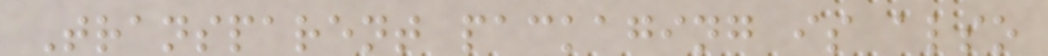Transparent packaging is also
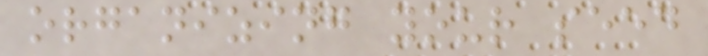organizing your seed
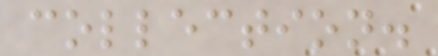collection.
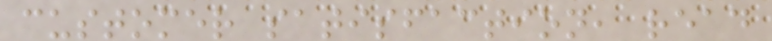customer satisfaction, read
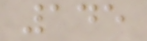145
